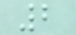2
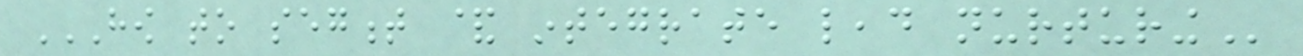HOW TO SEGMENT & INTEGRATE LEAD NURTURING
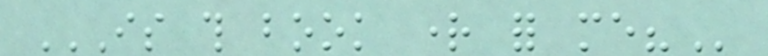IS THIS BOOK RIGHT FOR ME?
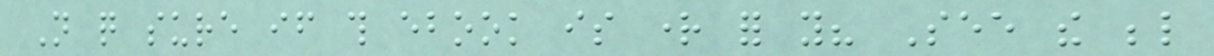Not quite sure if this ebook is right for you? See the below
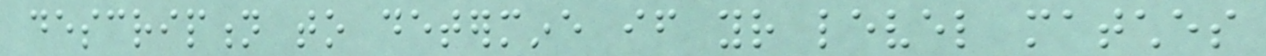description to determine if your level matches
